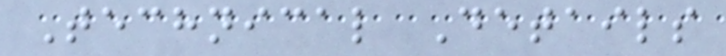Technical Details
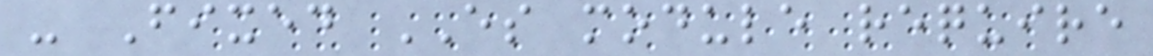- Fixed ES module require
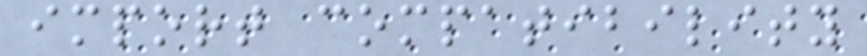import compatibility
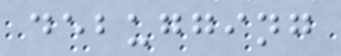debugging
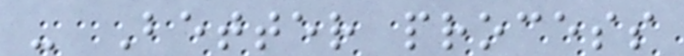- Better process
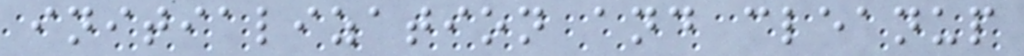initialization and cleanup
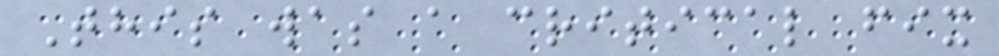This was a critical fix
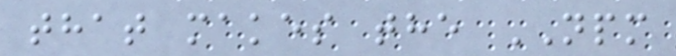that makes the NPM
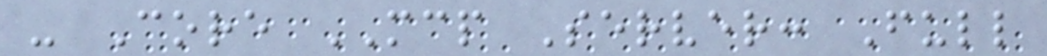- Core MCP Server: Full
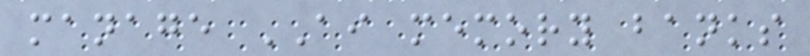manage AI memory banks
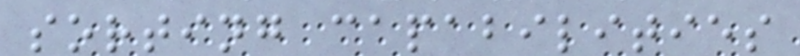sorting capabilities
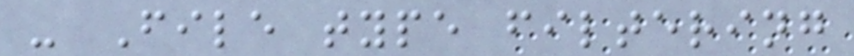- File type filtering
